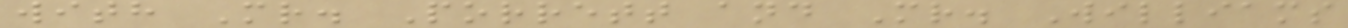with Mr. Porrett and Mr. Williams
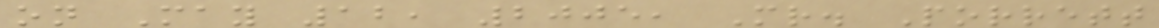on May 12, 2005, Mr. Porrett
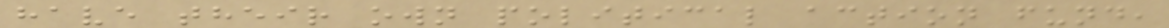have their own political action fund,
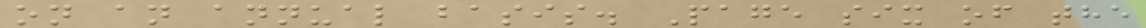on an annual basis. Page six of the
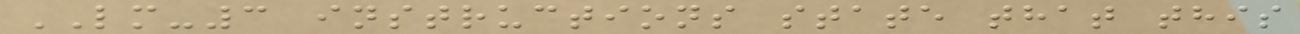LM-3 instructions state that this
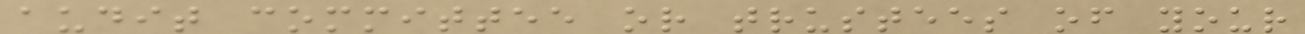audit committee or trustees of your
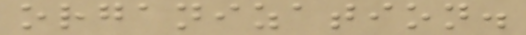organization.
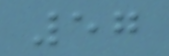57
